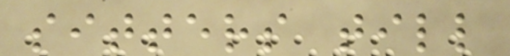sitters till
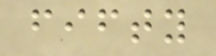fifty
